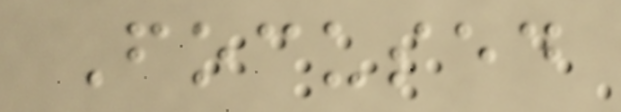Focused
